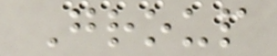Group
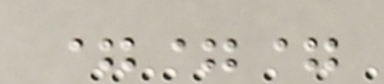===
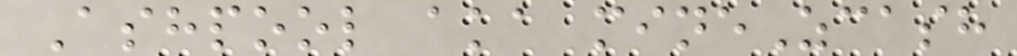Ashpool aka mineZcash
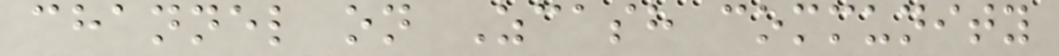channel on Zcash community
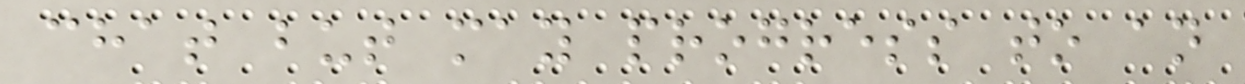chat but may progress to an
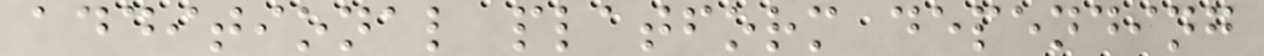additional platform depending
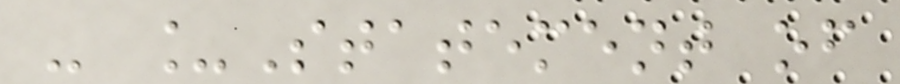- _Statement of
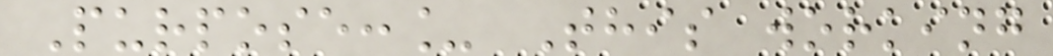Purpose:_ This working
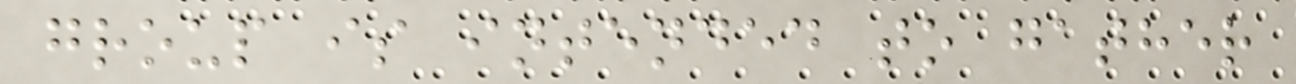group is intended to gather
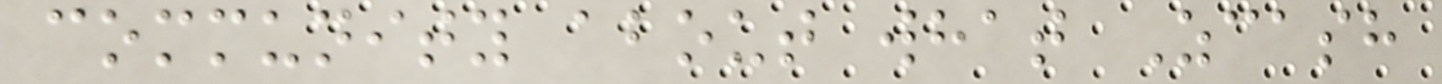community about what Zcash
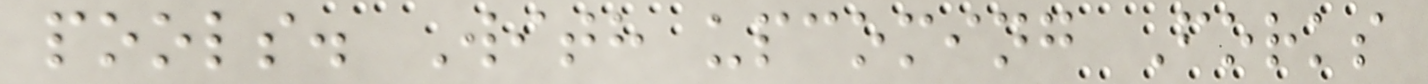pools. With upcoming Forks
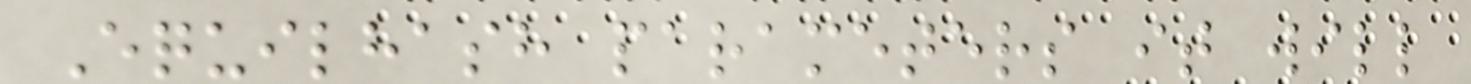Equilhash parameters it will
